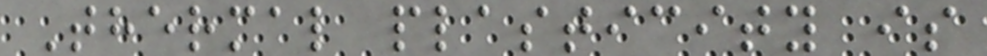Thermal plasticity is
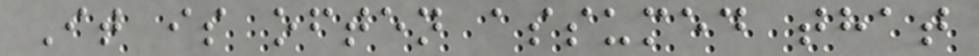It is often assumed that
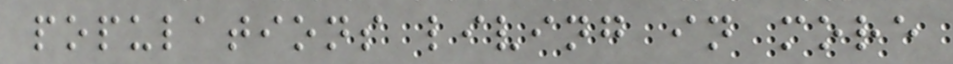populations living in more
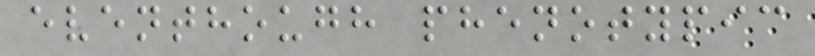eventhough phenotypic
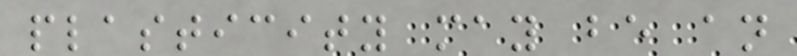plasticity may be an
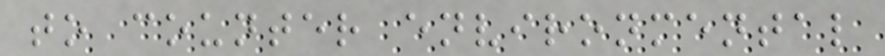to counter environmental
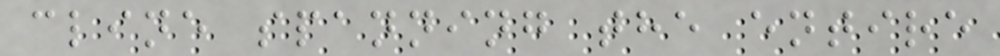cline spanning the entire
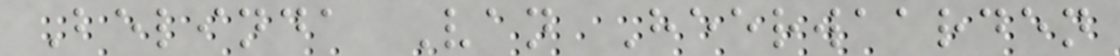Belinda Van Heerwaarden
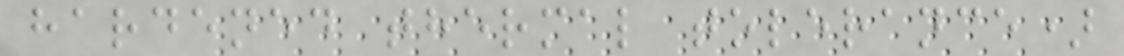hardened thermal tolerance)
